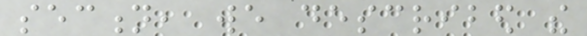section, we described the
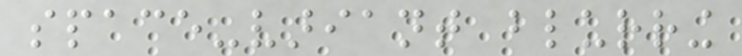space-variant blurring
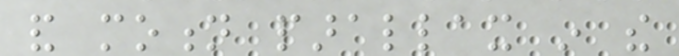and motion parallax in the
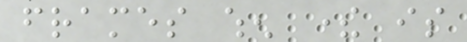frames when there is
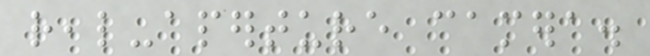real-aperture camera.
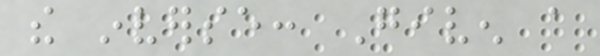the inverse: Given a
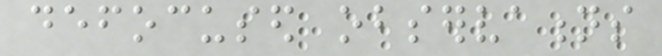defocused observations
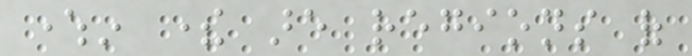wherein there are regions of
